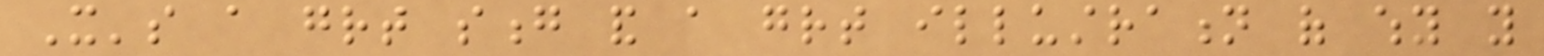It's a great song and a great illustration of why you
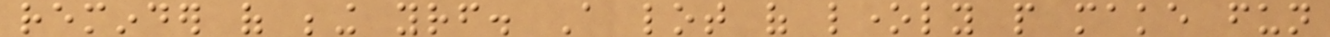reminder of being yourself. A lot of lonely people make fun
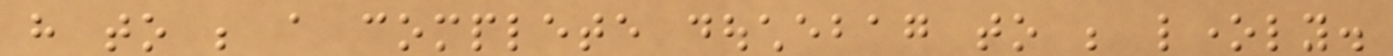have to be a complete douchebag to be lonely.
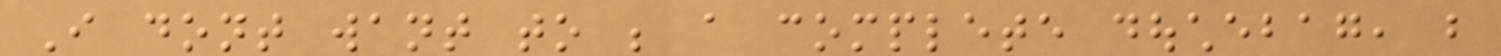I dont want to be a complete douchebag, but
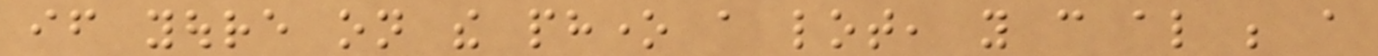if youre on the phone a lot, you can also be a
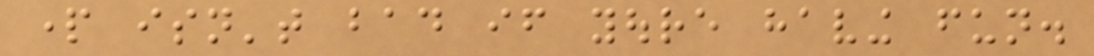part isn't bad if youre having fun.
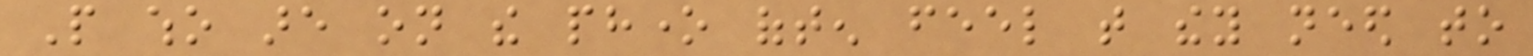People who are on the phone often feel that they need to
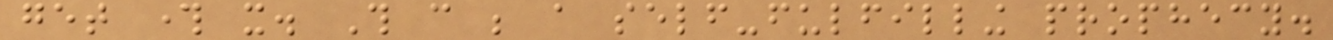get through it. This can be a self-fulfilling prophecy.
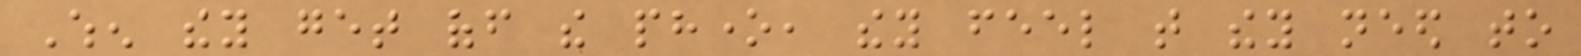When they get off the phone, they feel that they need to
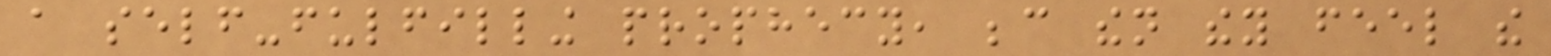a self-fulfilling prophecy, because then they feel the
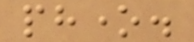phone.
